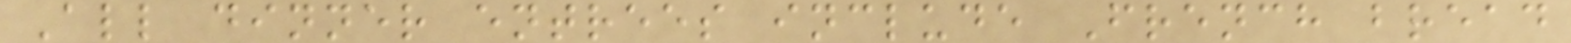All dinner entrees include French bread
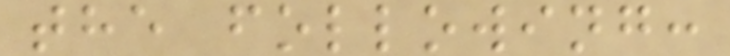the following:
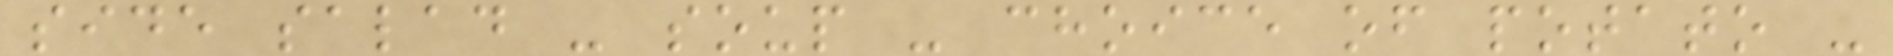side salad - soup - choice of potato -
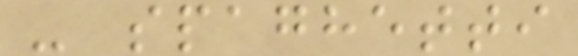- spaghetti
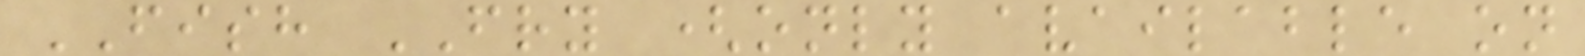FISH FRY (only available on
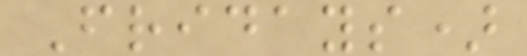Fridays)
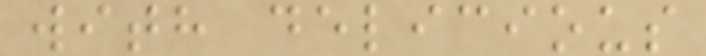with delicious
